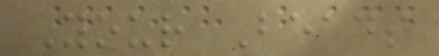Your Beads
